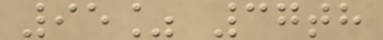95% 37th
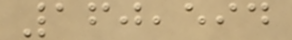160,594
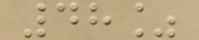48%
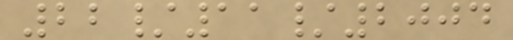22/11/2004
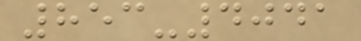853-4041
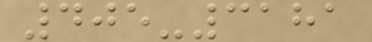405-3181
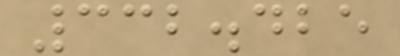332.425
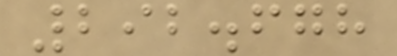292.678
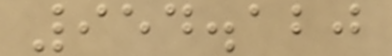954.120
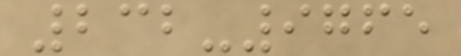232-9765
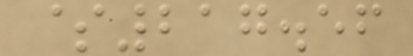$217.56
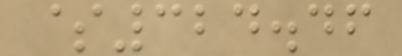$324.46
